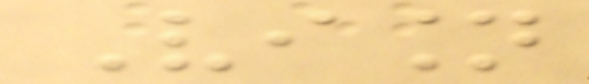Vision
